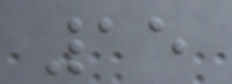15
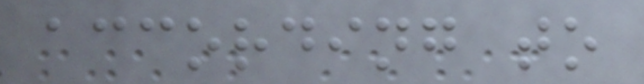according to
